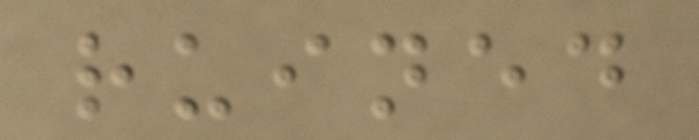ruined
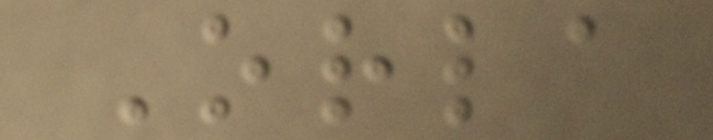Orla
